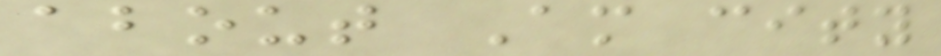about Am city
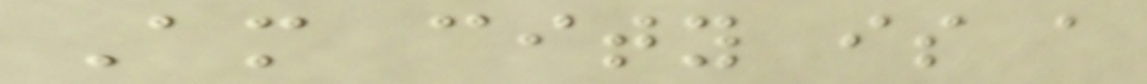Am city is a
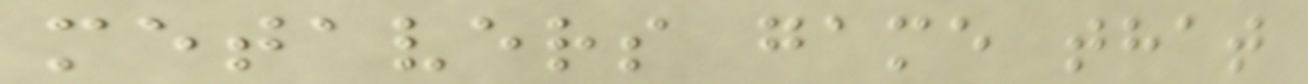metavers game that
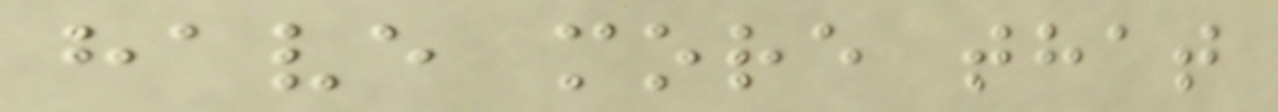have more that
